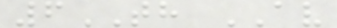6TH AV
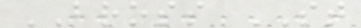BROSS ST
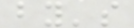by's
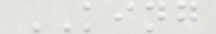KING
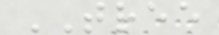TREE
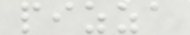pizza
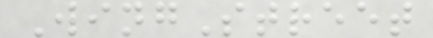WingStreet
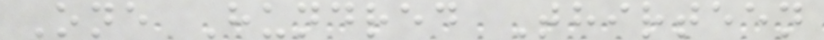One Hundred Thirteen
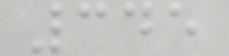345
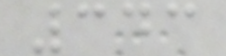343
